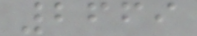2669
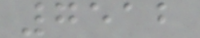7512
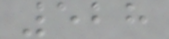528
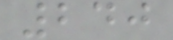240
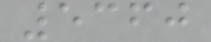5360
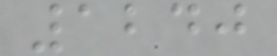1240
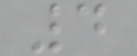4
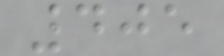405
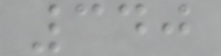340
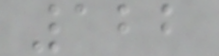122
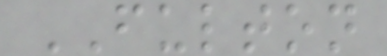FULTON
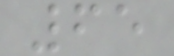65
